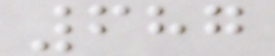687
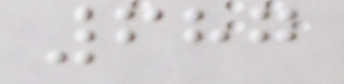687
